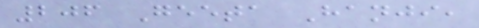206 Geeta Hanji,
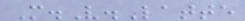M.V.Latte
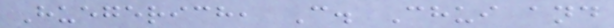Huegerich, C. Chui and
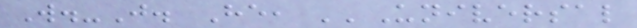W.-J. He, ''Universal
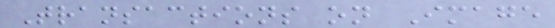Transactions on Image
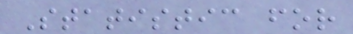Statistic for
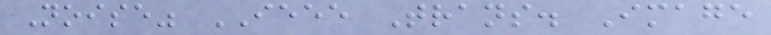Noise" IEEE Trans. Image
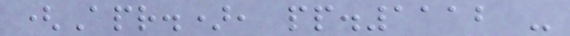(Apr.), pp.1112 -
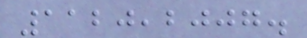1120,2007.
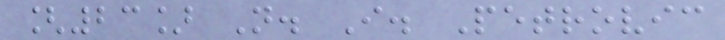[23] N. I. Petrovic
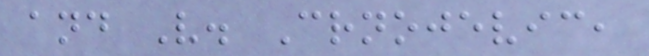and V. Crnojevic,
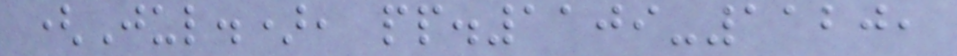(Jul.), pp.1109-1120,
